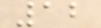12
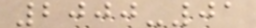2000-01
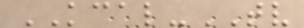KCAL-TV
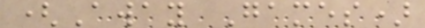(Away Games)
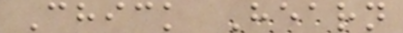Chick Hearn
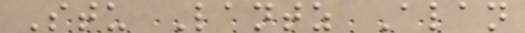Stu Lantz Alan
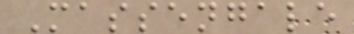Massengale
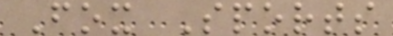Fox Sports
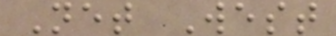Net West
